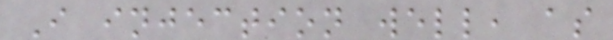I injection well, as
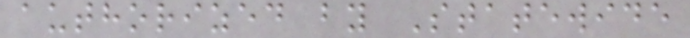authorized by Statewide
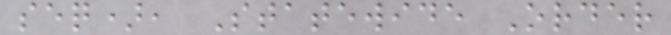seq), Statewide Order
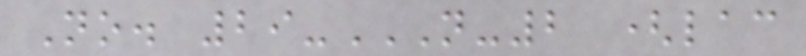No. 29-N-2 (LAC
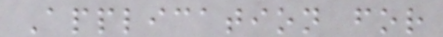Application for
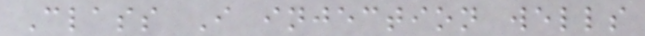Class I injection wells
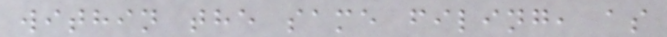within the same filing, as
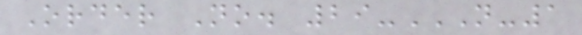Order No. 29-N-1
